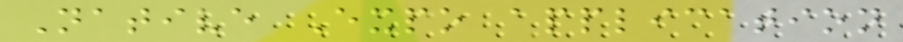Native Expo application
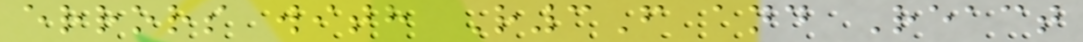errors with R3F and React
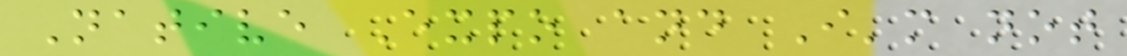Native Expo and I'm not
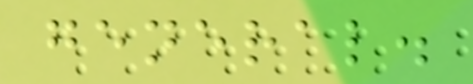general.
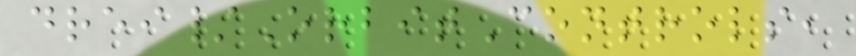drei/OrbitControls,
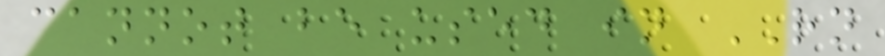cannot be used in RN
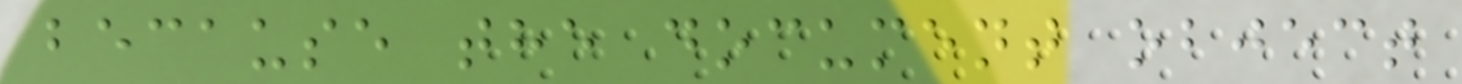because the document object
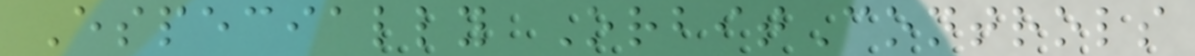Especially OrbitControls
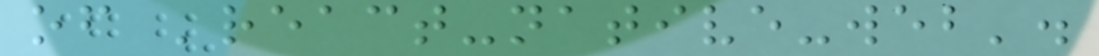of 'react-native-web'.
